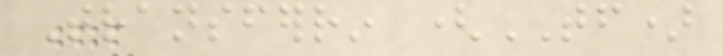Transferrin (TF)
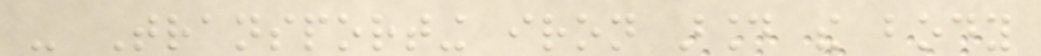- Transporting iron around the body
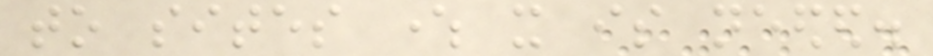to sites where it is needed.
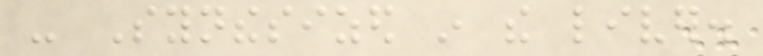- Synthesized in the liver.
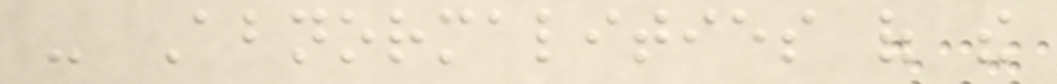- Abnormalities of the
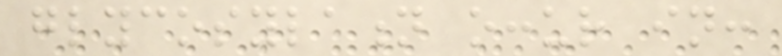glycosylation occur in:
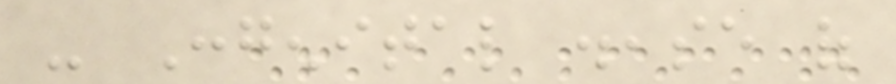- Congenital disease of
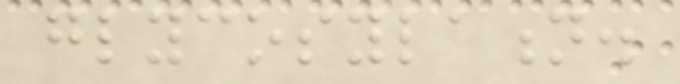glycosylation.
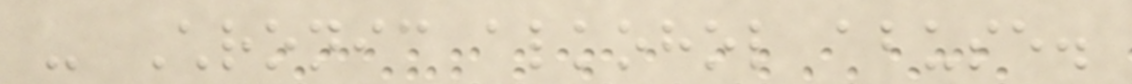- Chronic alkohol abuse.
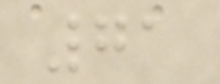71
